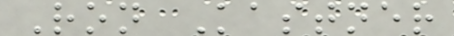Ron Kastner
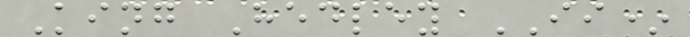King Hedley II*
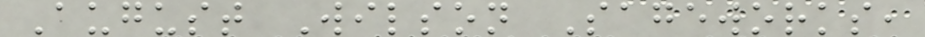August Wilson Sageworks,
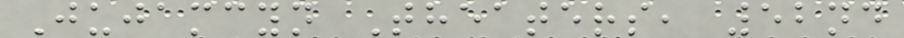Jujamcyn Theaters, 52nd
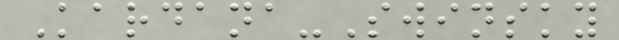Kardana-Swinsky
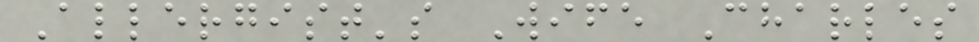Allergist's Wife Charles
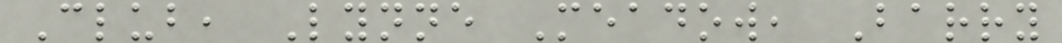Club, Lynne Meadow, Barry
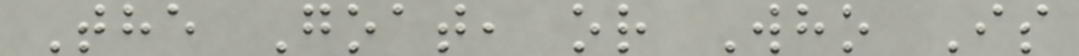The Goat, or Who Is
